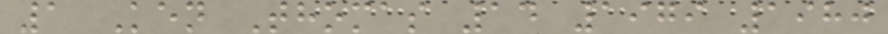1 Ken Thomas 14 1979 1980
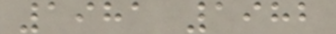1981 1982
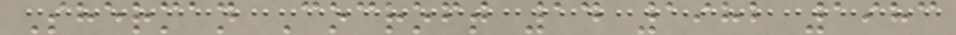Sherman Cocroft 14 1982 1983
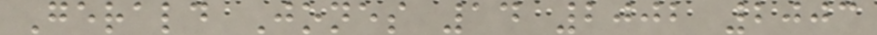Gerald Jones 14 2002 2003
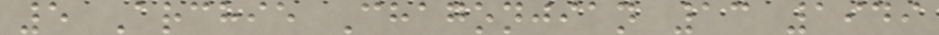5 Archie Chagonjian 13 1949
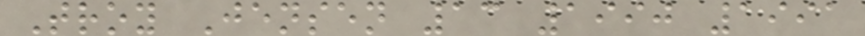Troy Jensen 13 1990 1991
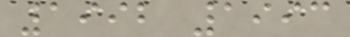1992 1993
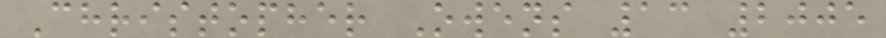Christopher Owens 13 2005
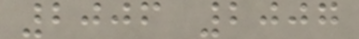2006 2007
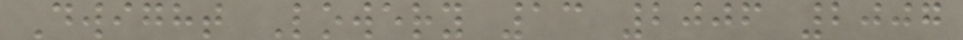Dwight Lowery 13 2006 2007
